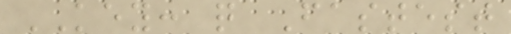KEY: q Fastest
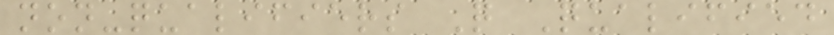non-qualifiers Q Qualified
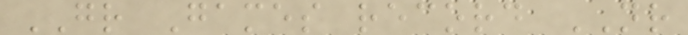GR Games record NR
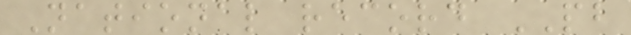National record PB
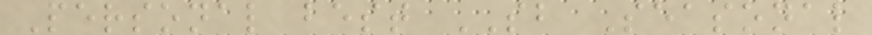Personal best SB Seasonal
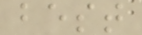best
